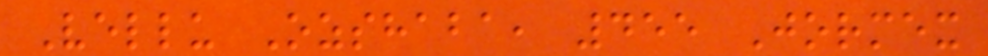Vellu Ozshaba, 455 Jormex
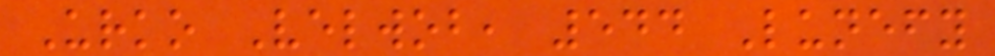Urko Velwob, 544 Lunefy
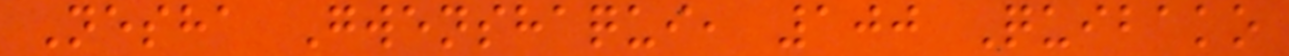Nesha Gwenshaqui, 100 Quibako
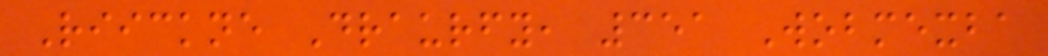Riickne Draurfy, 351 Wobmexba
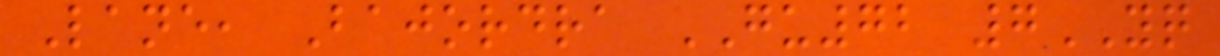Lane, Bajordra GU72 7YQ
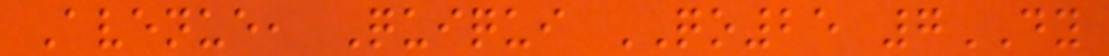Avenue, Quiqui QO25 7DY
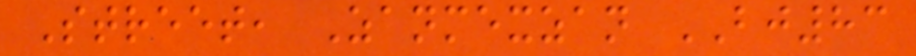Street, Zanmexzan BJ83
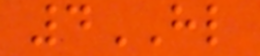4HL
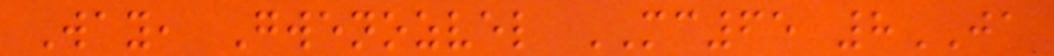Way, Gwenozvel MC65 8JA
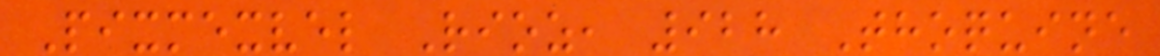Pixmexvel Rioz, 928 Thoquine
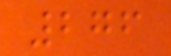276
